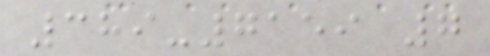389-7159 7
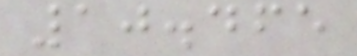10.465
